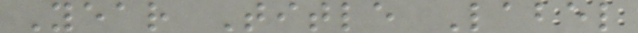Year Title Label
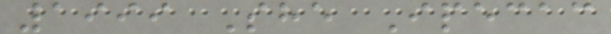1999 She Ipecac
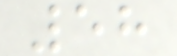58
